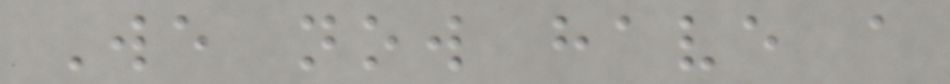We now have a
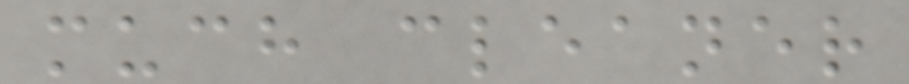much cleaner
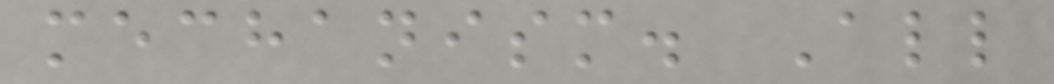mechanism. All
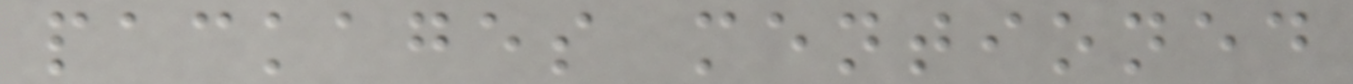packages mentioned
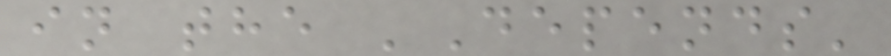in the 'Depends'
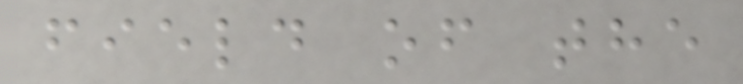field of the
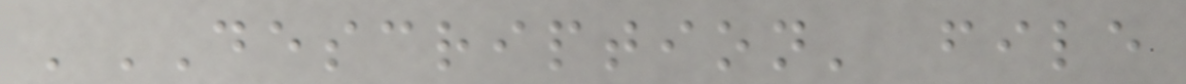'DESCRIPTION' file
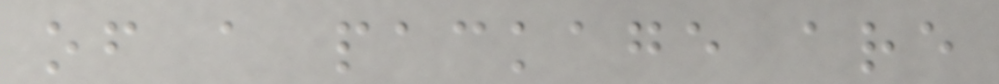of a package are
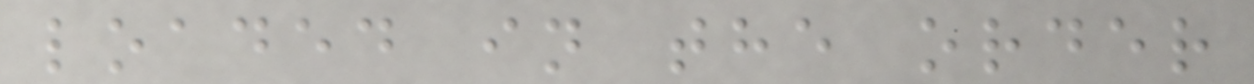loaded in the order
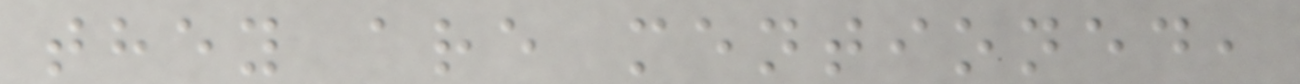they are mentioned,
